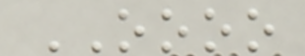OOOO
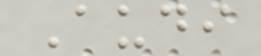Audi
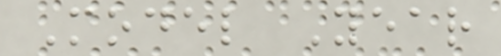Model Year
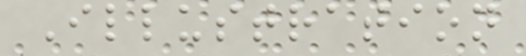Illustration
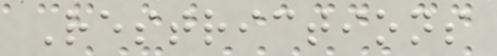Restrictions
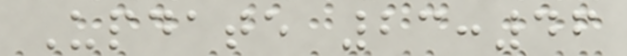Update 23:46
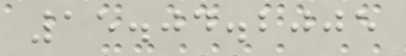15.04.2005
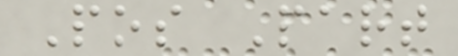Pos Part
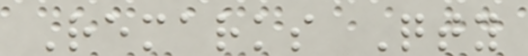Remarks Qty
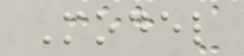Model
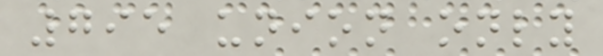795 union only
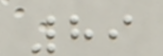89
